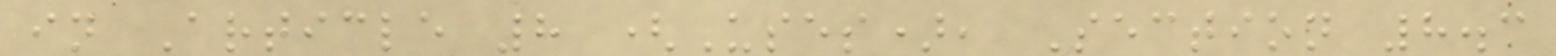in Article 8 (Uses), Section 8.3
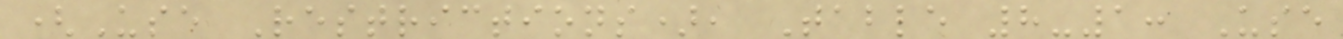(Use Restrictions), Table 8-1: Use
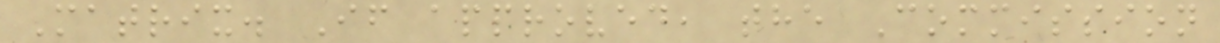Matrix. If approved, the Commission
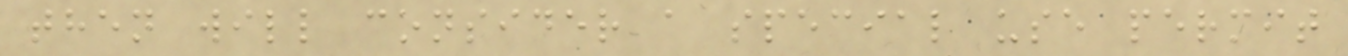then will consider a special use permit
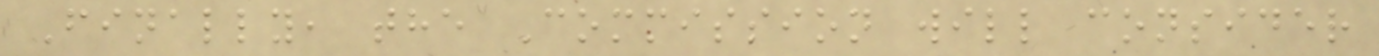Finally, the Commission will consider
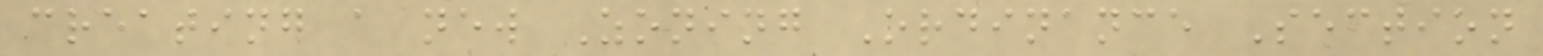creating a new Zoning Ordinance Section
